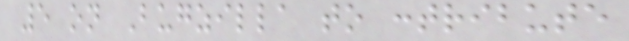5 on Bugzilla to contribute
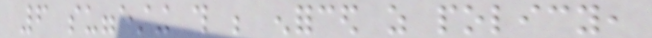6 suggesting this be enforced as policy,
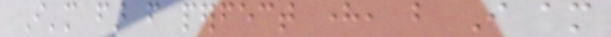I'm far from perfect here, but I am
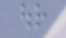our
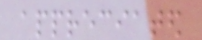appreciated
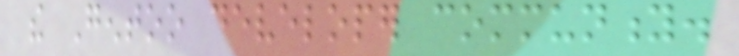the Gentoo developer community.
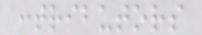contributors
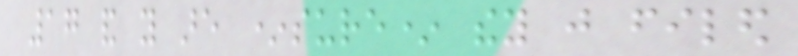17 and you are *sure* they just filed
